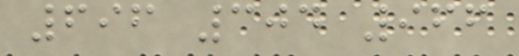696 304 966
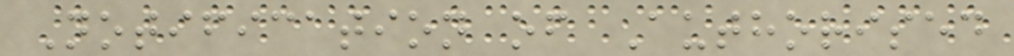Notification of Authorised
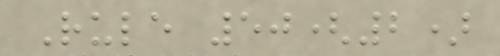Rule 50(2)
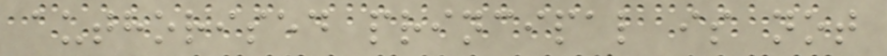authorised principal is not
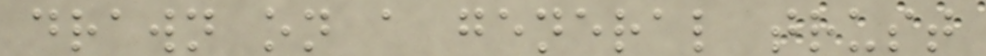drawn on a general trust
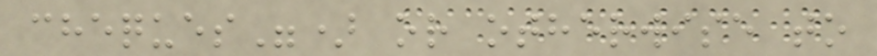cheques") or otherwise to
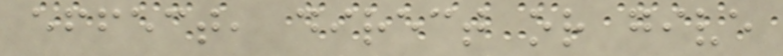effect, direct or give
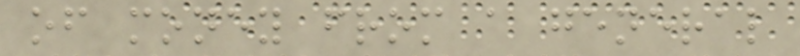of money from a general
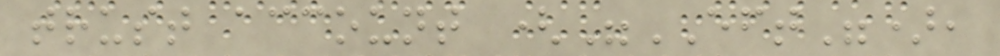trust account ("EFT"),
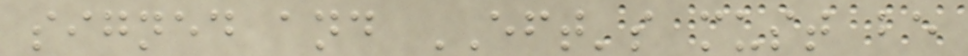signed and EFT's must be
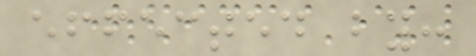effected by:
